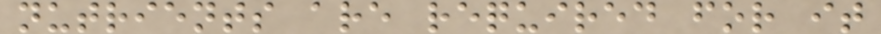nutrients are required for it
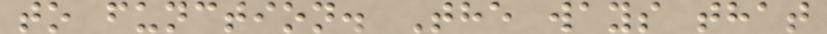to function. The ways that
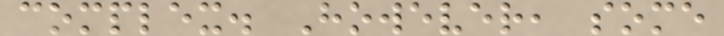complex. However, some
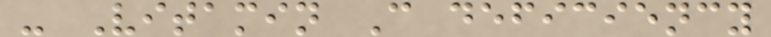- Vitamin C deficiency
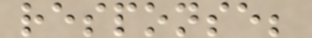response;
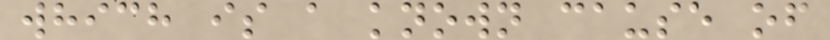which is a known cause of
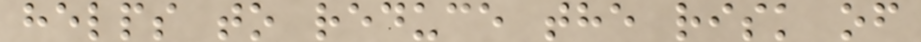helps to reduce the risk of
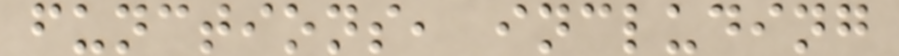functions, including
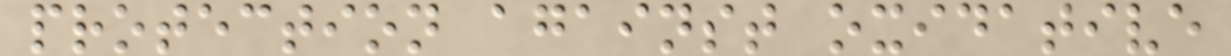protection against oxidative
